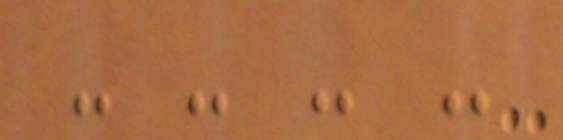- - - -
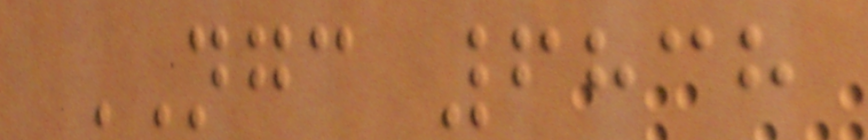NGC 6838
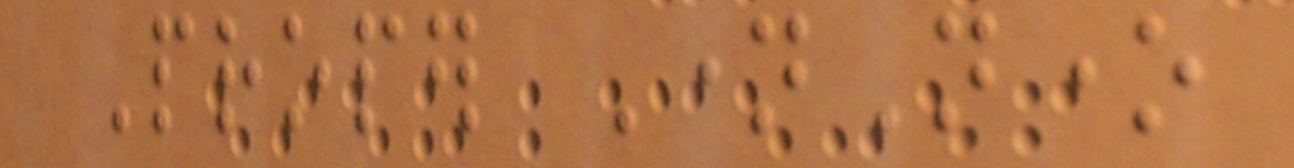Proper NameNone
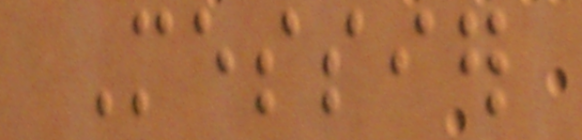Messier
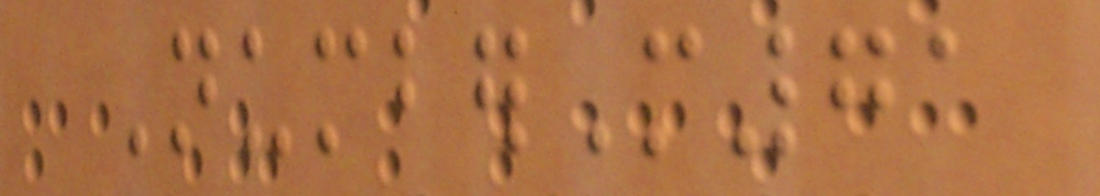NumberM71
